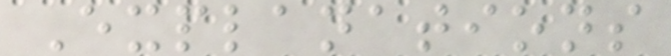Explanations
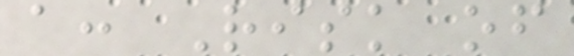a: Risk of
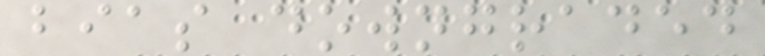bias downgraded
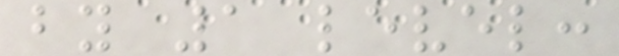by 1 level:
